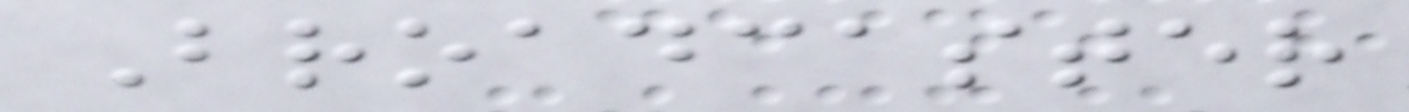Broadcaster
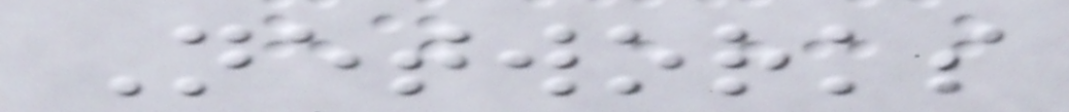Networks
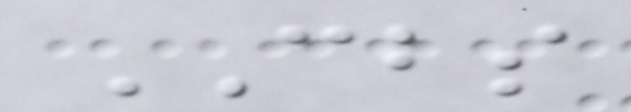CBS
